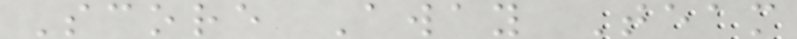Score Away Team
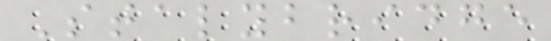Stalybridge
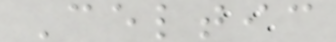Celtic
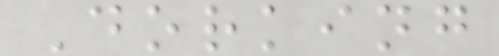Dorking
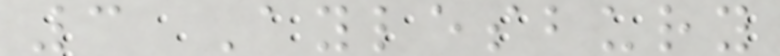3 Aylesbury
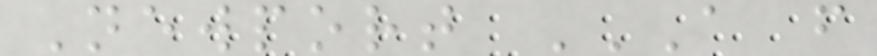Newport A F
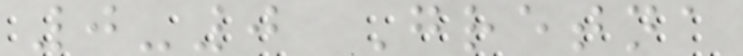0-0 Gretna
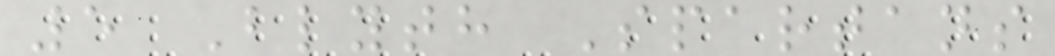5 Blyth Spartans
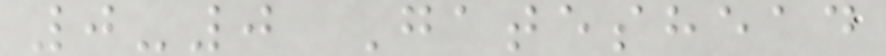0-0 Gateshead
